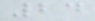24
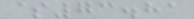$73.81
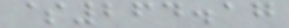$264.17
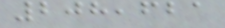208,621
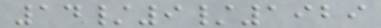14/9/1929
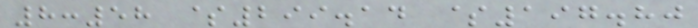8:58 $299.14 $197.80
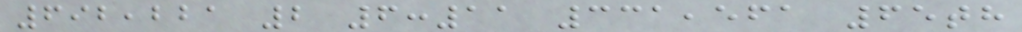692,221 2 6:11 331,561 65th
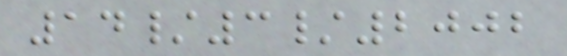14/3/2002
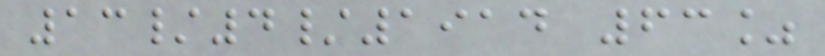13/4/1914 63%
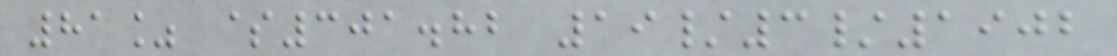81% $301.82 19/3/1902
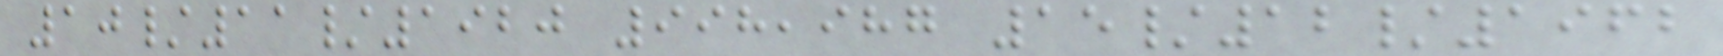10/11/1920 998,987 15/12/1962
